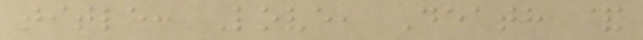title: Love, Death &
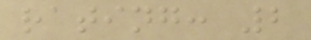rating: 2
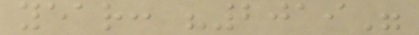year: "2019"
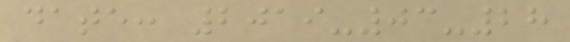date: 2019-03-28
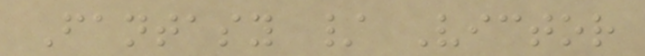Fantasy / Victor
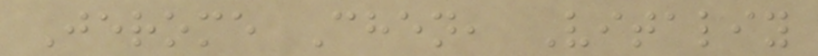Jerome Chen, Vitaliy
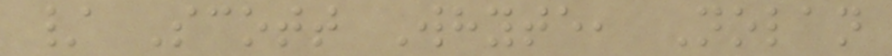/ Scott Whyte, Nolan
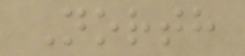North
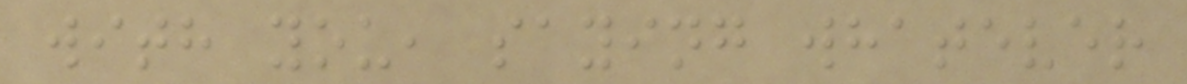with you, saying whatever
